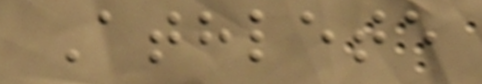Athlete
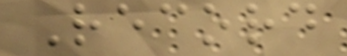Record
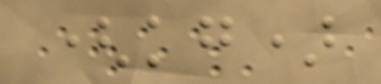(kg)
